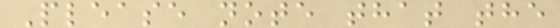Please note that the
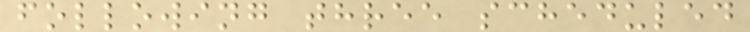following three scheduled
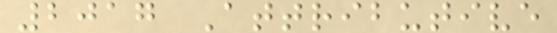2017 Attributive
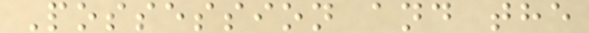Possession and the
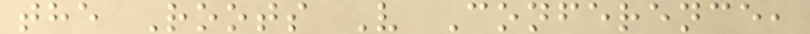the Roots V Conference,
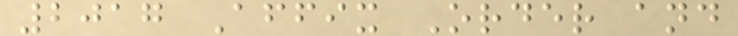2017 Affix Order and
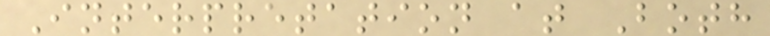Interpretation at Both
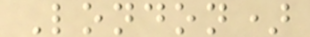London)
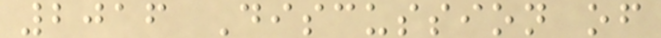2016 Discussion of
